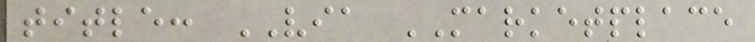title: VIA MARKETPLACE
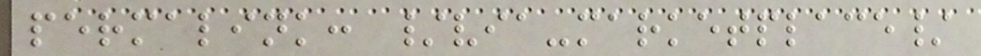permalink: /via-marketplace/
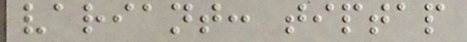variant: tiptap
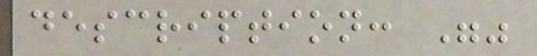description: ""
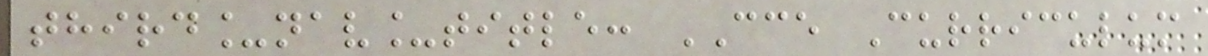third_nav_title: CCE Curriculum
